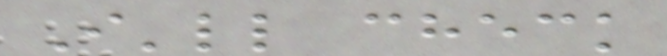I'll check
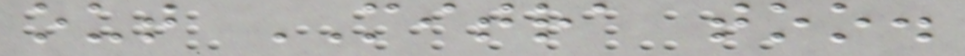out MITRA too.
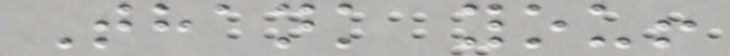Thank you!
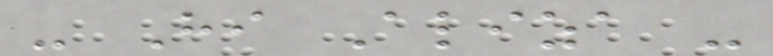- Hi Aliza -
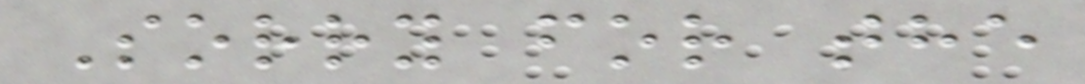Sorry for the
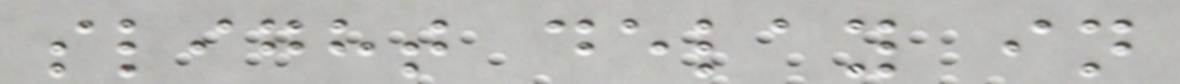slight delay in
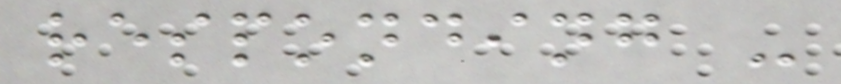responding -
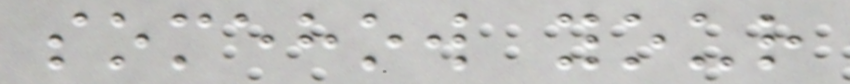somehow your
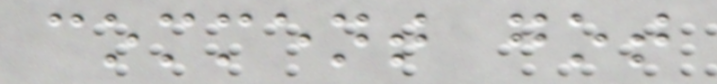comment got
